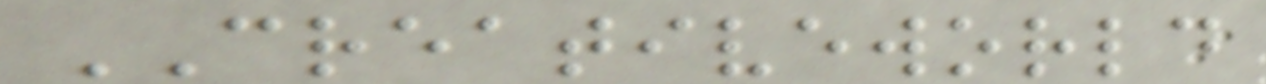CREATIVEWORLD
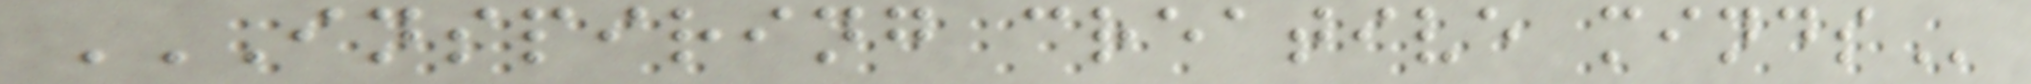INSPIRING CREATIVE MINDS
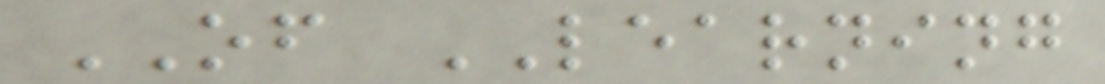OF LEARNING
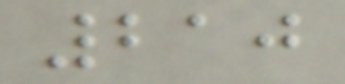210
